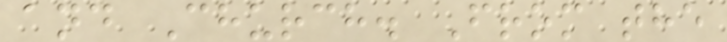and Church. From the
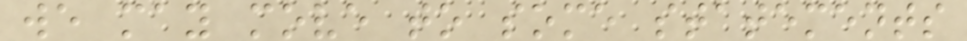we may move to some statements
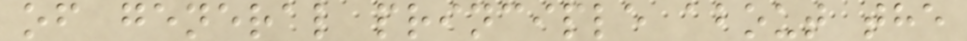of general principle about the
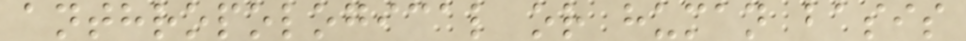anthropological or human basis
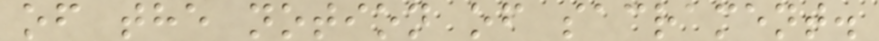of the notion of sacrament.
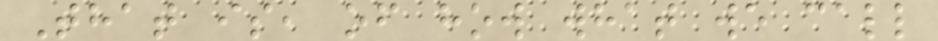That is, of how what we call
